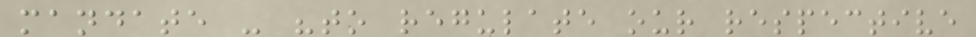mandate - "to regulate our respective
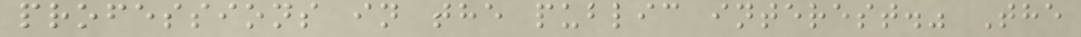professions in the public interest." The
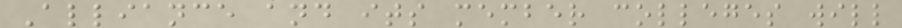Alliance and its member colleges will
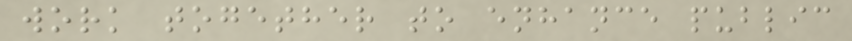work together to enhance public
